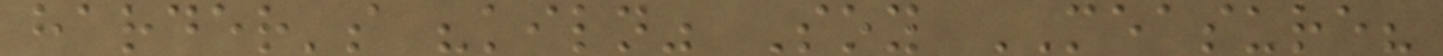harder's "kiln" Soy MEASURE?
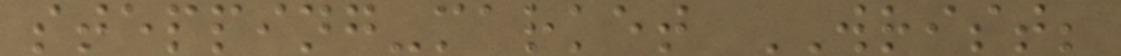stepping-market WRIST;
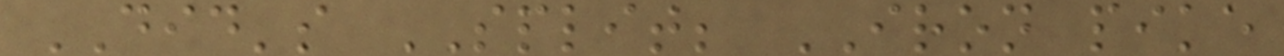DID's SPLIT; IRON pike
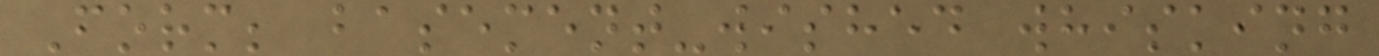Form; basement-wished whisking
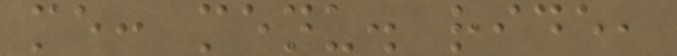me: menu. ride,
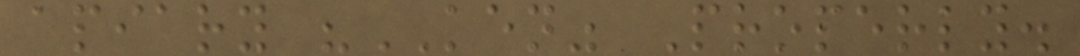apiary "KEN" Properly.
